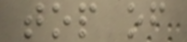top of
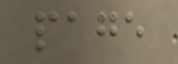page
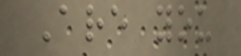Are you
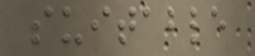suitable
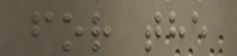for the
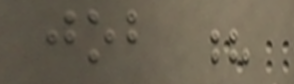job ?
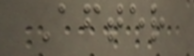After
